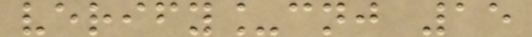verify_cnj 15
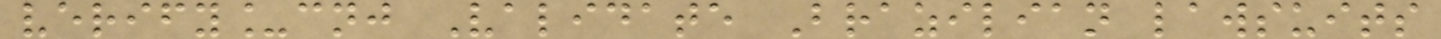verify_cnj Validate Brazilian lawsuits
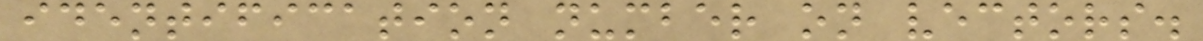identification number on vectors.
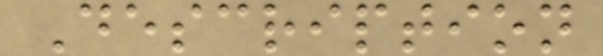Description
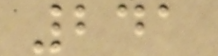241
